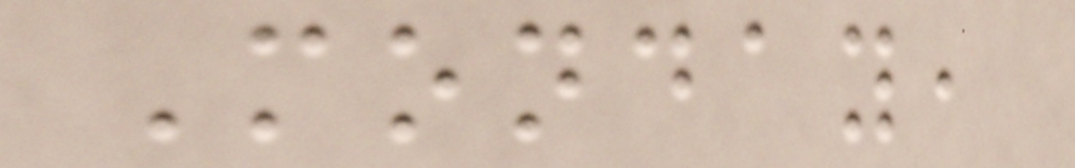Monday,
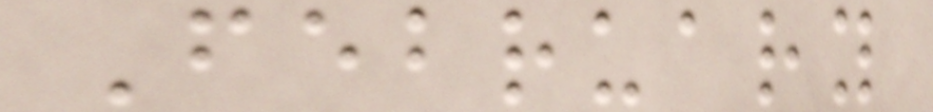February
